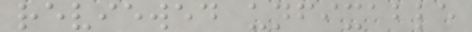reviewed unfixable
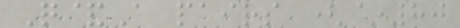Q&A pairs (~80
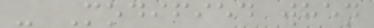- Modified when
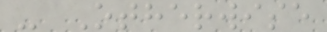- Otherwise
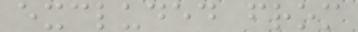excluded from
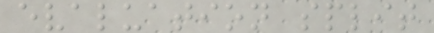evaluation split
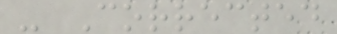- Corrected
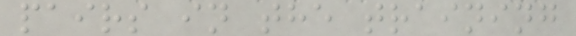pairs in the training
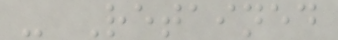- Retained
